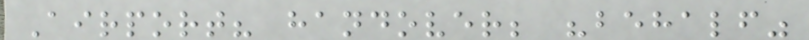Airport? handover; "behalf"
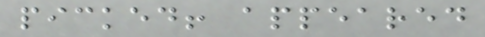picked! appeared
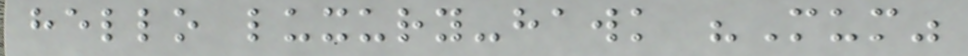hello luxury-hawk "Mum"
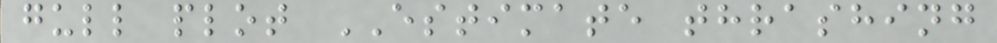gull plot ESTIMATE thrashing
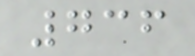736
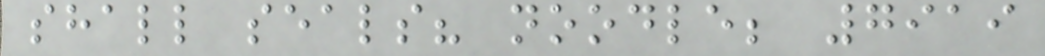shall seals? noodle; 7919
